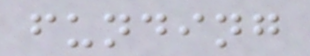funding
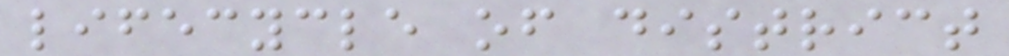lifecycle of district
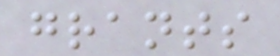grants
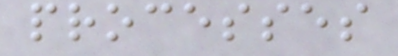processes
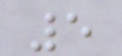5
